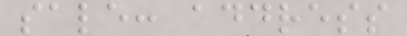sale: address
